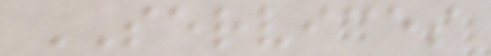SERVICES
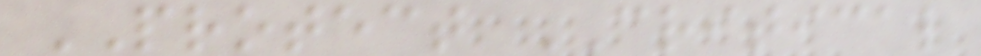PROTECT CRITICAL
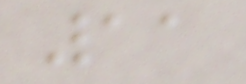11
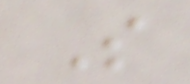S
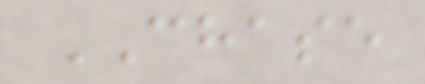CHASE
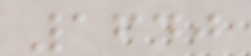1640
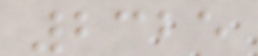2325
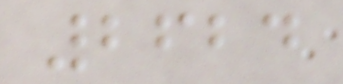2624
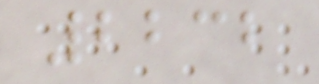2232
